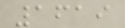1619
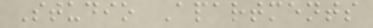Studio Apartments
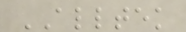ALLTEK
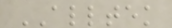ALLTEK
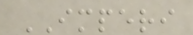IMPERI
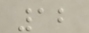12
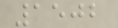1502
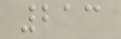213
